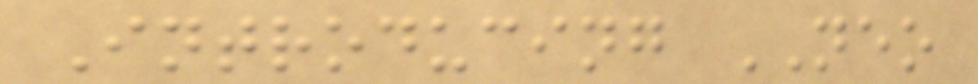Introducing NEO
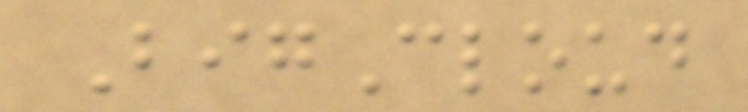BigCloud
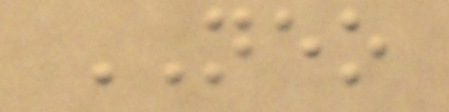NEO
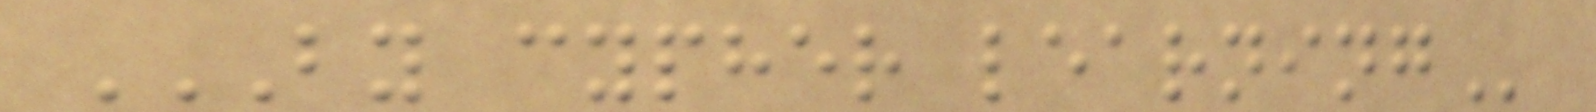BY CYPHER LEARNING
